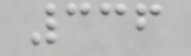336
